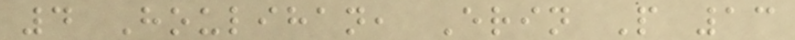4 Houlihan, Erin P 13
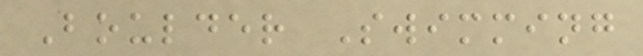Boulder Swimming
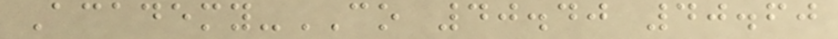Academy-CO 40.40 40.60
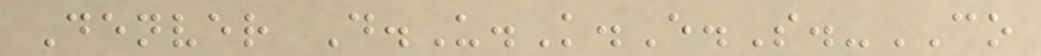Denver D.U.K.E.S.-CO
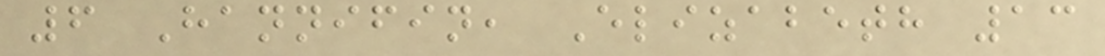6 Hannifin, Elizabeth 13
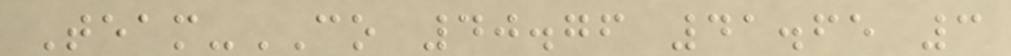Team-CO 40.76 41.65 3
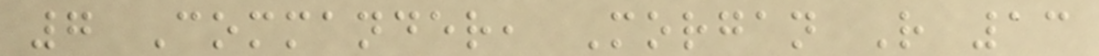7 Commander, Morgan R 13
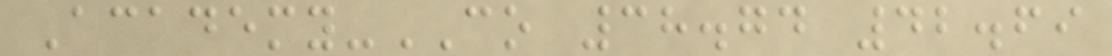Academy-CO 38.74 42.69
